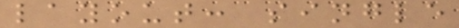layout: single
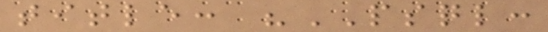title: "PSQL:
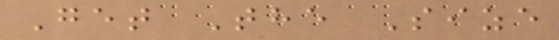Get The Size
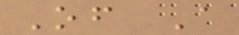Of A
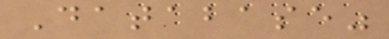Database"
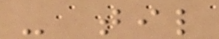- til
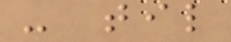- til
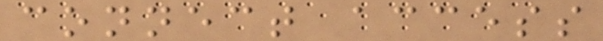connect access
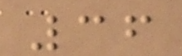36
